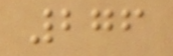276
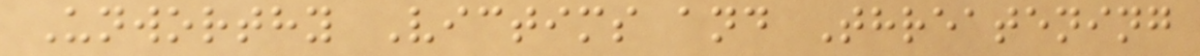Unworthy Victims and Threatening
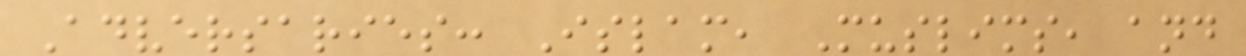Adversaries: Islam, Muslims, and
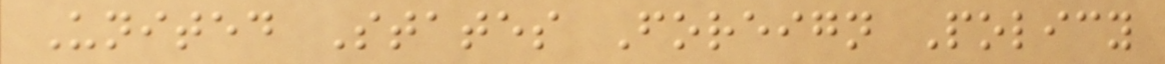United States Foreign Policy
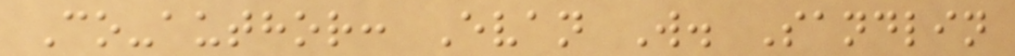Co-author: Evan W. Sandlin
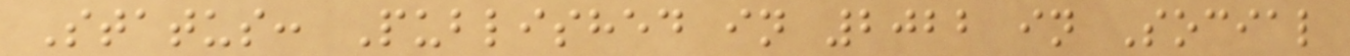Status: Published in 2022 in Social
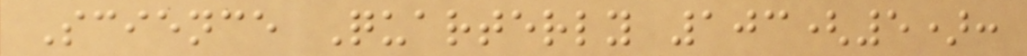Science Quarterly 103(5):
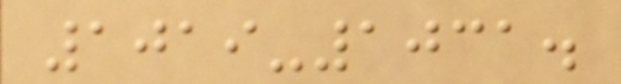1019-1031.
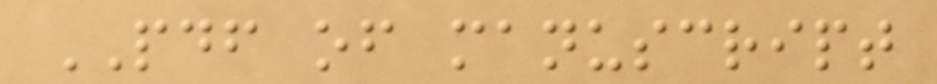PDF of manuscript
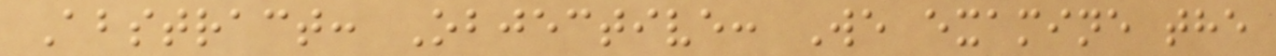Abstract: Objective: We examine the
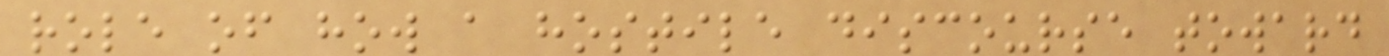role of how a hostile discourse toward
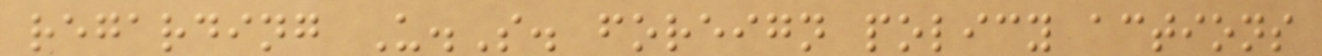regarding U.S. foreign policy actions
